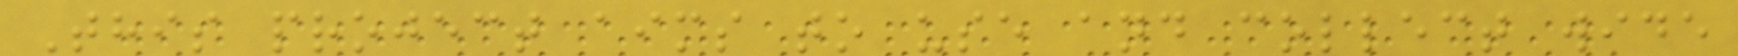This project aims to use and collect wide
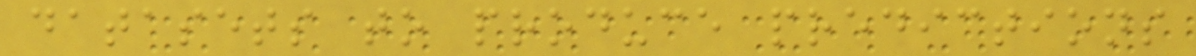datasets to produce predictions
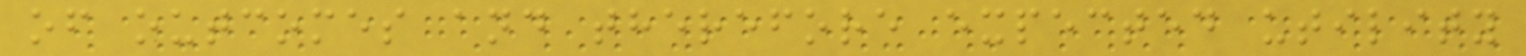of outcomes and therefore expected utility
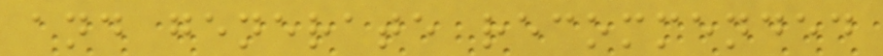and generate recommended
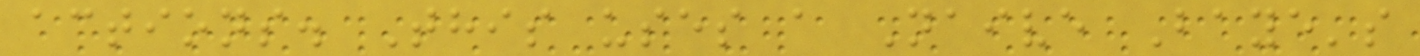actions. This uses a Naive Baye's
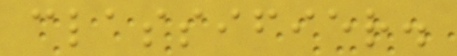classifier.
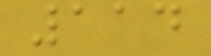114
